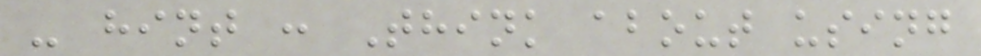- hint : Think about using
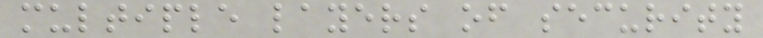multiple layers of security
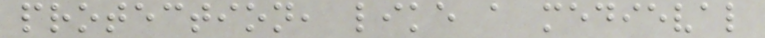protection, like a medieval
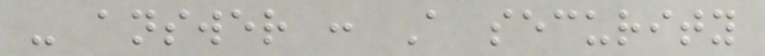- answer : A security
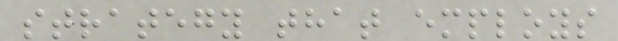strategy that employs
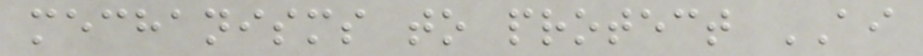mechanisms to protect AI
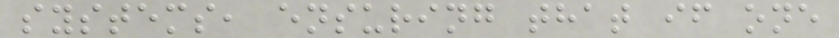systems, ensuring that if one
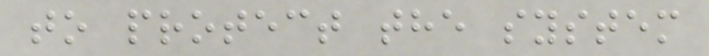to protect the system
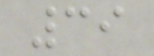39
